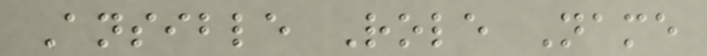Ansible Role Name
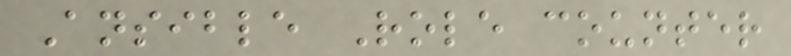Ansible Role counter
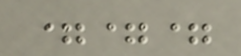===
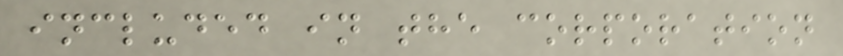included in the corporation
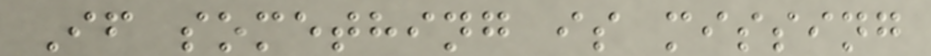If something is missing
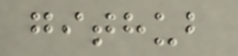github
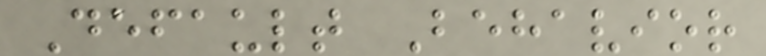Default Behavior
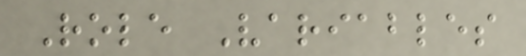Role Variables
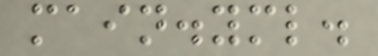main.yml.
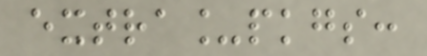extra_pkgs:
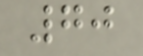70
